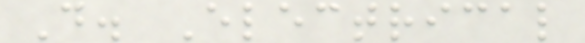D. Electrical
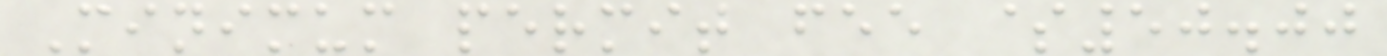Minimum permit fee $50.00
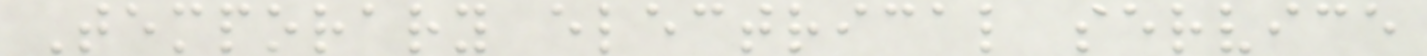Temporary electrical service
